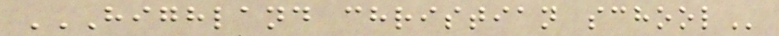HIGHLAND CHRISTIAN SCHOOL
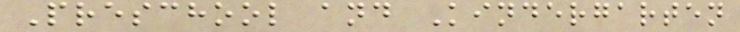Preschool and Kindergarten
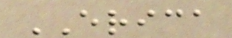ERICA
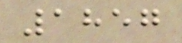1857
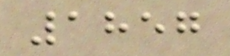1857
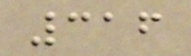316
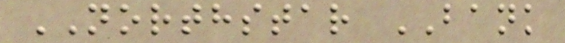NORTHSTAR BANK
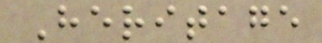Heritage
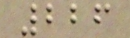226
